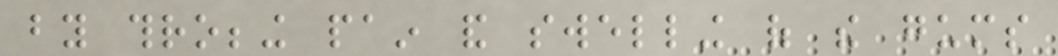by throbbing pain and swelling of the gums
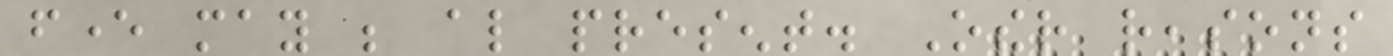fever may be also present. Other reasons
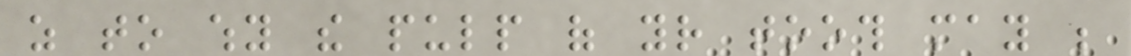as to why the pulp of your tooth may be
